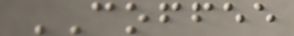COFFEE
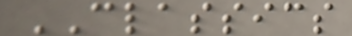CLASSICS
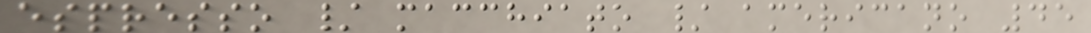espresso / macchiato / americano 45
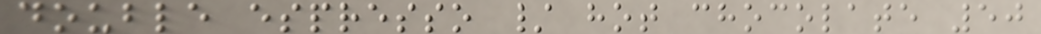double espresso / hot chocolate 50
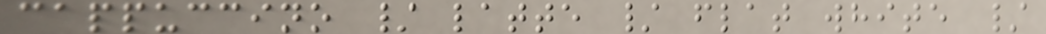cappuccino / latte / flat white /
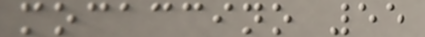mocaccino 55
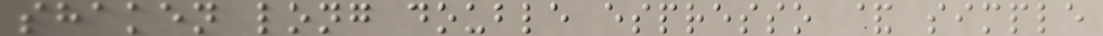shaken long double espresso & simple
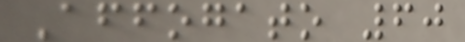Affogato 60
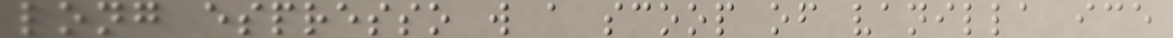long espresso w a scoop of vanilla ice
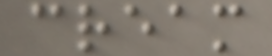cream
